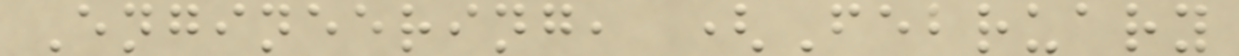Engineering, (February
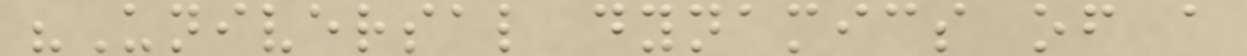"Universal dynamics of a
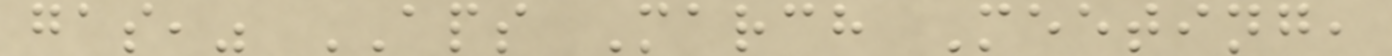gas," APS March Meeting,
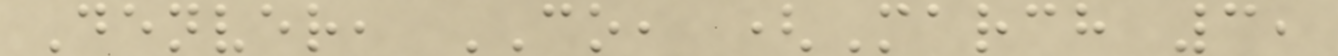Denver, CO, (March 3,
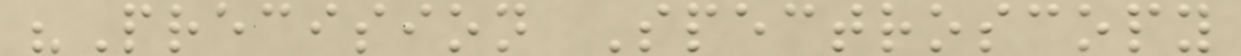"Precision Spectroscopy
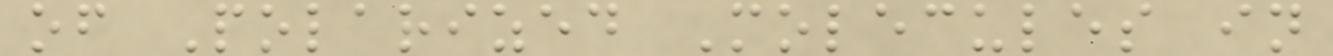of Polarized Molecules in
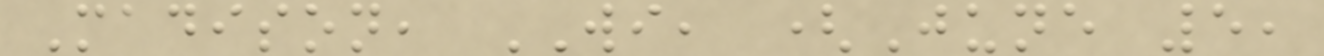Madison, WI, (June 5,
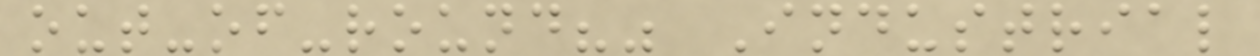out-of-round?" Industrial
